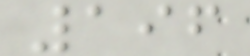196
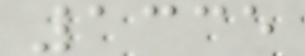1335
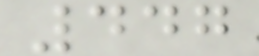447
